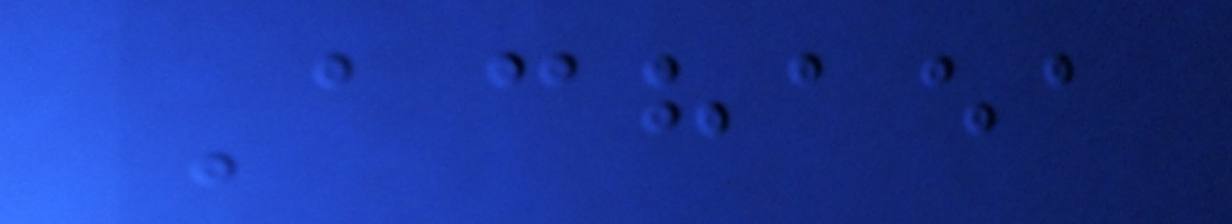Achaea
